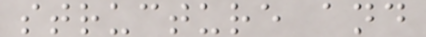structure and
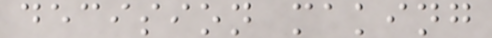decision making
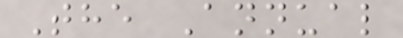The Annual
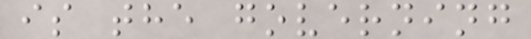is the governing
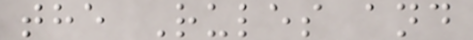the Rules and
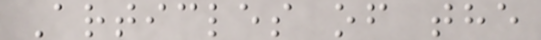Articles of the
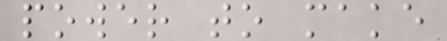power to make
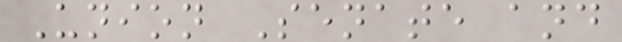Union Senate and
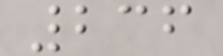236
